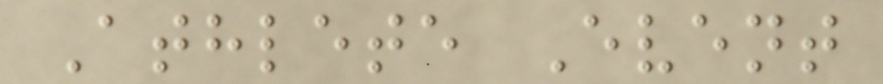Athlete Event
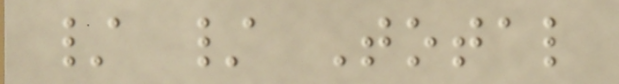/ / Total
